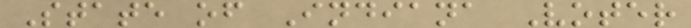State of Indiana Voter
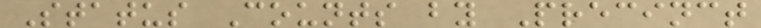Status Counts by Precinct
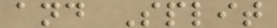and Split
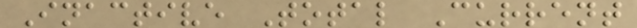Inactive Total Current
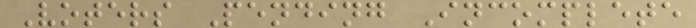Voters Pending Incomplete
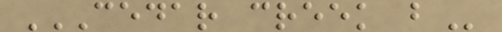CEDAR CREEK B
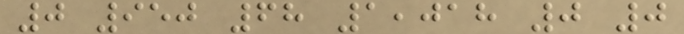0 950 68 1,018 0 0
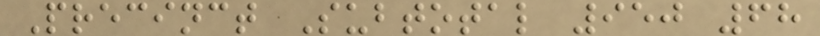Precinct Subtotal 950 68
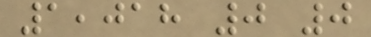1,018 0 0
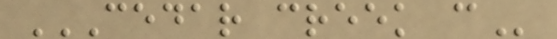CEDAR CREEK C
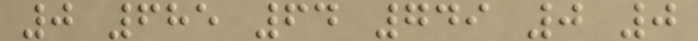0 685 64 749 0 0
